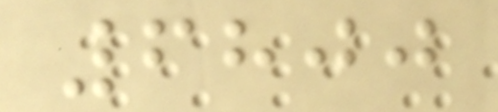6800
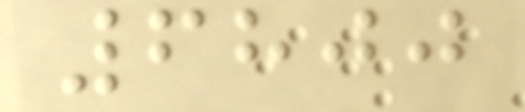6800
